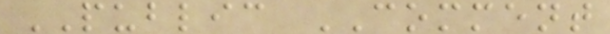PUBLIC COMMENT
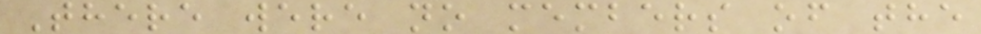There were no members of the
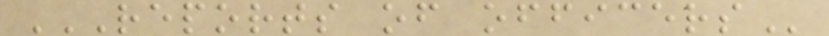REPORTS OF OFFICERS
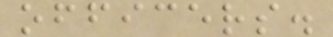officers.
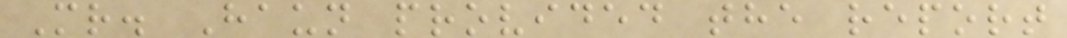Mr. Haun provided the report
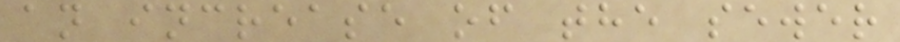an increase of the sewer
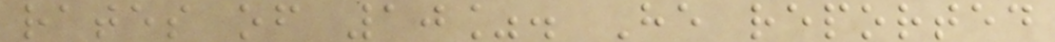rates of 10%. He reported
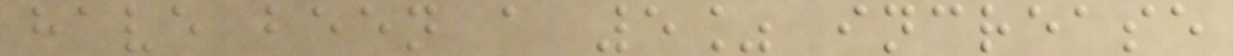have been a 5% increase
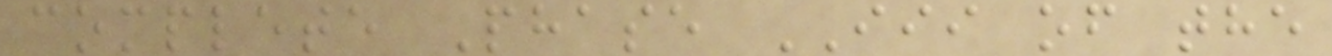complete Phase III of the
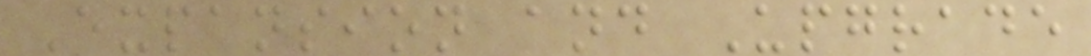Expansion and Upgrade
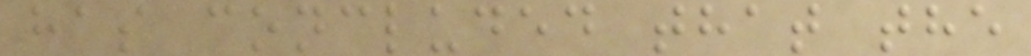has concluded that the
